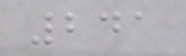241
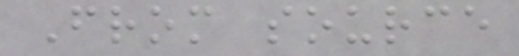From source
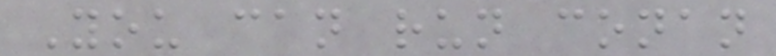You can run conan
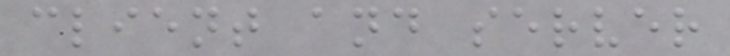client and server
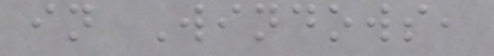in Windows,
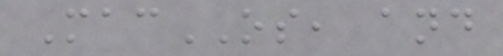MacOS, and
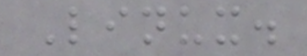Linux.
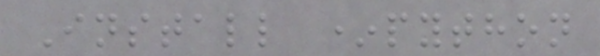Install *python
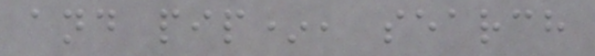and pip*, search
